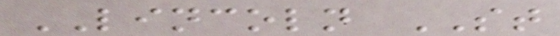LINCOLN ST
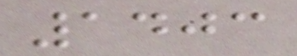1403
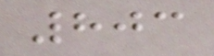803
